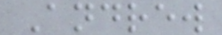Andrew
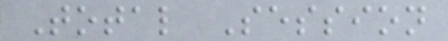Total Session
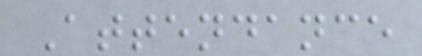Attendance
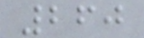260
